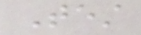Test
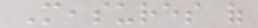Measures of
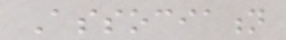Association
